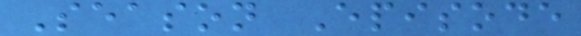Season Episode
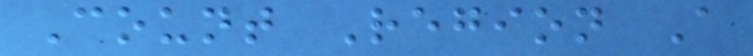Count Region A
